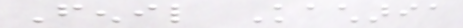Fenil Kacharia
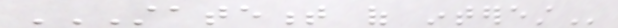STATEMENT OF INTEREST
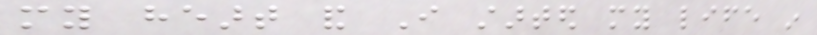my heart and I started my life in
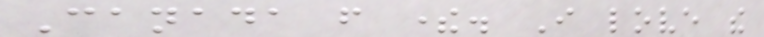Canada from there. I love the
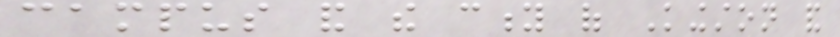campus and the city of Kingston and
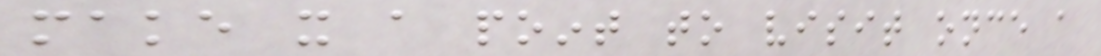make it a point to visit once a
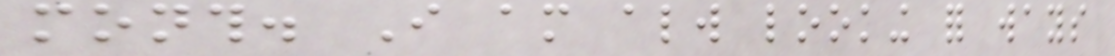month. I am always looking for ways
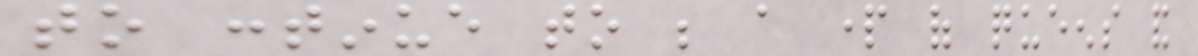to continue to be a part of queens and
